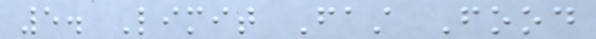5. Limit Fast Food
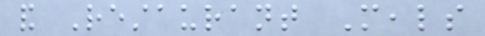and Restaurant Meals
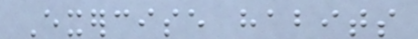Exercise habits
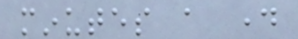minutes a day
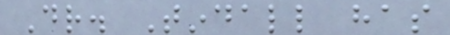Dr. Tindall has
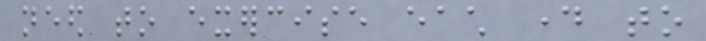need to exercise each day to
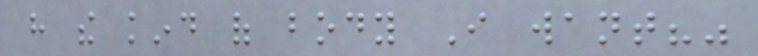have the kind of body I want?"
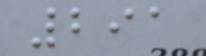291
